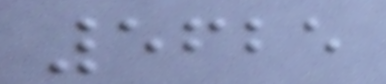5625
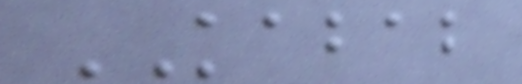KABAB
